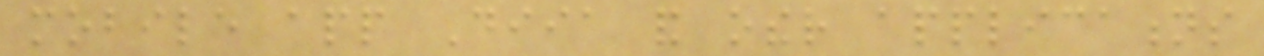mobile app Diia and other applications
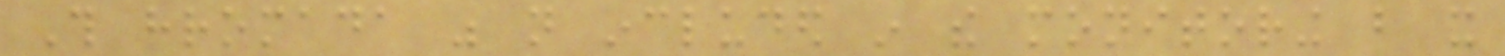This hromada was not included in the monitoring but it
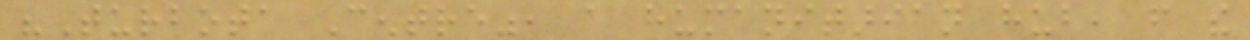"Turbota Centre", a humanitarian hub, from the
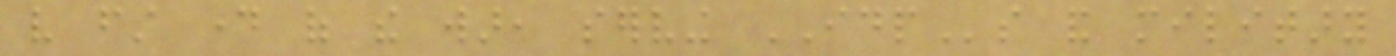very first day of the war, serving IDPs and military
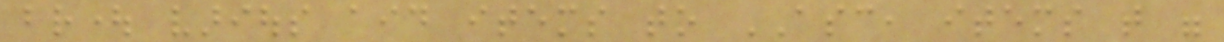brought various aid items to ASC, items that were
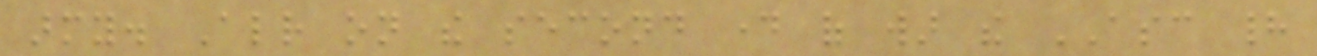army. Already on the second day of war the ASC had
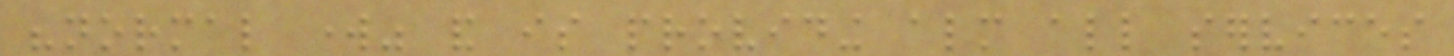"normal work" and is providing almost all services
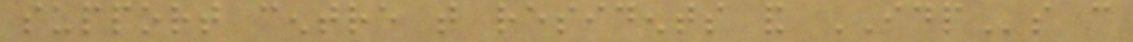support centre that residents and IDPs can
